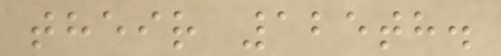their 125th.
